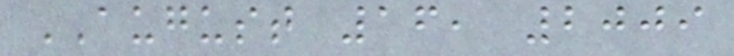AUGUST 16, 2009
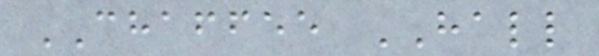CHAFFEE HALL
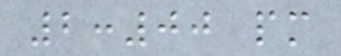2:00 pm
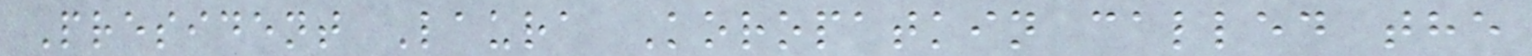President Laura Koropatkin called the
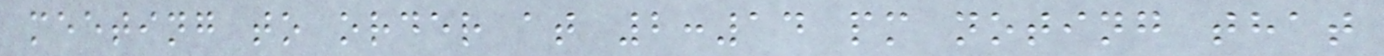meeting to order at 2:14 pm noting that
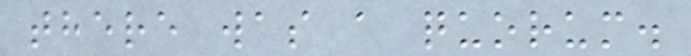there was a quorum.
